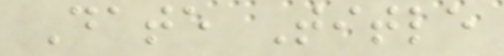Date Title
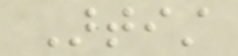Artist
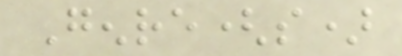Genre(s)
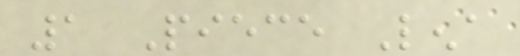1 Piece Lena
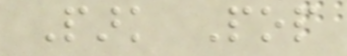Park Pop
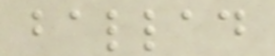ballad
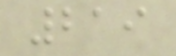219
